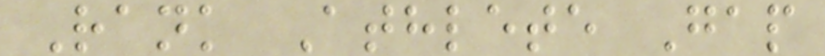Rank Athlete Gap
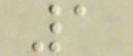1
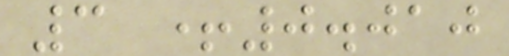3 +0.010
